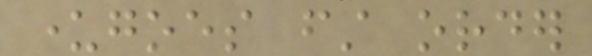undergoes first order
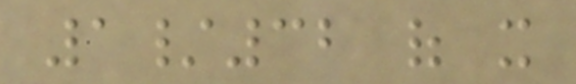1/32 of it
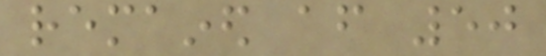remained after 50
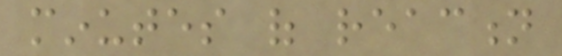minutes of reaction
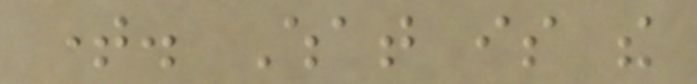time. What is the
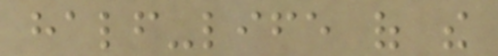half-life of the
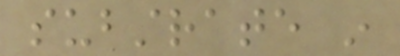substrate in
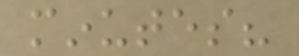minutes?
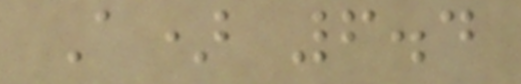A) 6.4
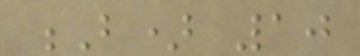B) 10
